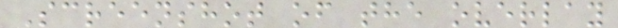Screenshot of the overlay
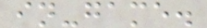in-game.
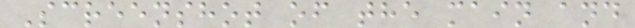Screenshot of the main and
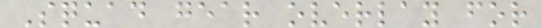Squad gear overlay for
